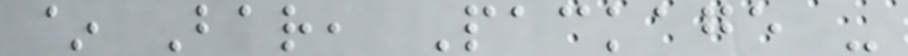~ Bar, Package -
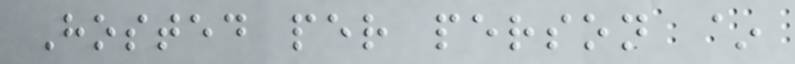Hosted per person ~
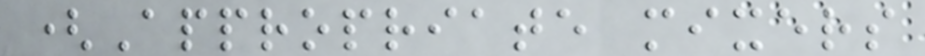(Appropriate mixers
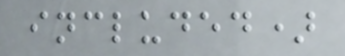included)
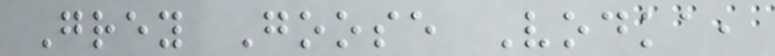Grey Goose Vodka,
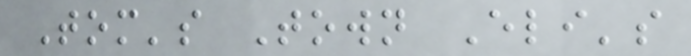Tom's Town Eli's
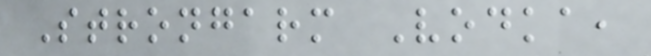Strongarm Vodka,
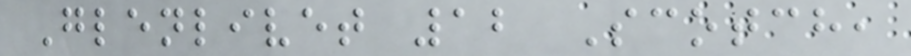Glenlivet 12 Scotch,
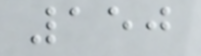150
